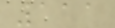111
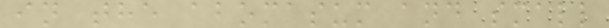in the abomasum and small
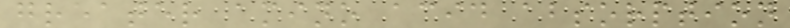greater amino acid absorption
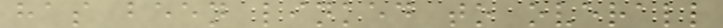has been linked to overall
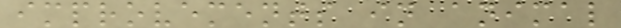improvements in animal
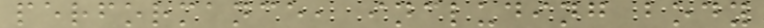performance, including body
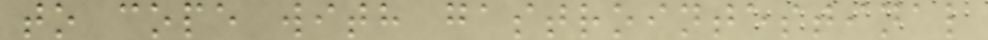to cope with gastrointestinal
